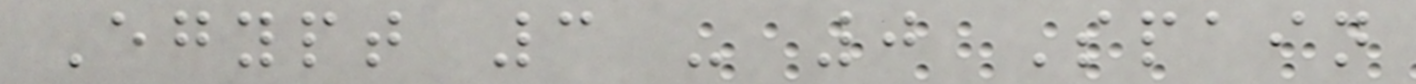Egypt 3 - 0 Spain
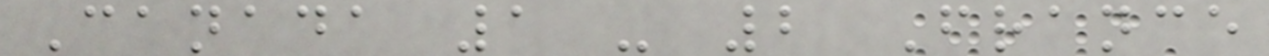Canada 1 - 2 France
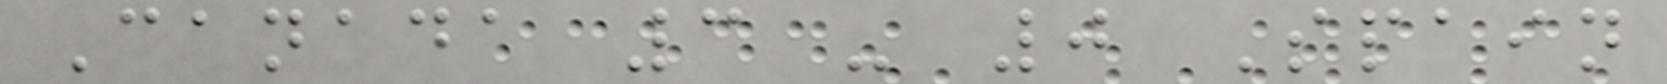Canada 3 - 0 Spain
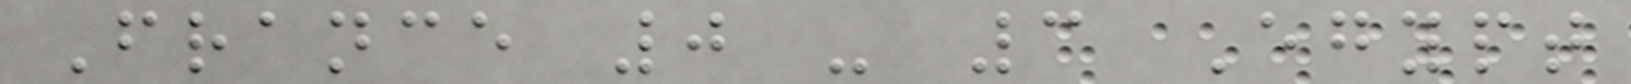France 0 - 3 Egypt
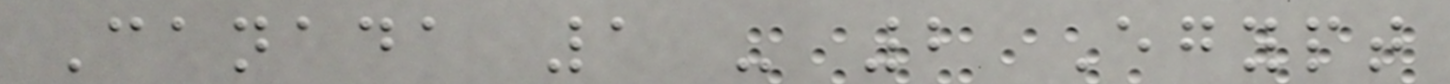Canada 1 - 2 Egypt
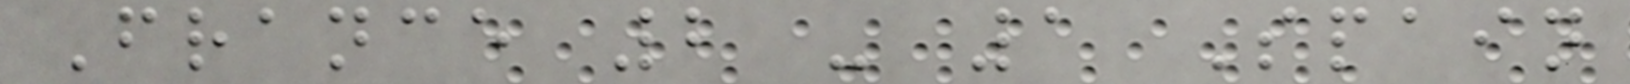France 2 - 1 Spain
